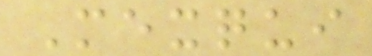Mexqui
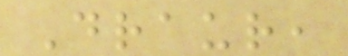Draur,
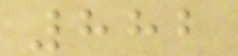882
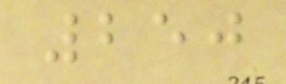250
